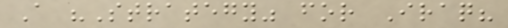A "Strategy" for Iraq?
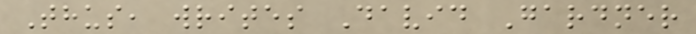Thus, writes David Gardner
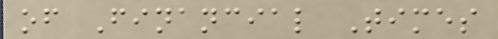of Financial Times
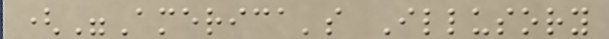("America's Illusory
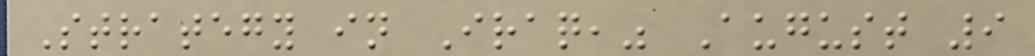Strategy in Iraq," August 9
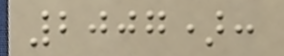2007):
